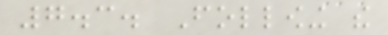7.3. Following the
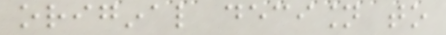original decision to
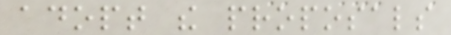adopt the proposals
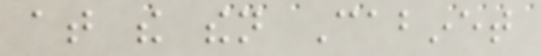at the then Cabinet
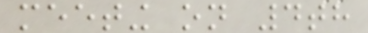meeting on 4th
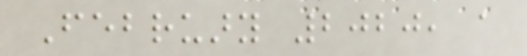February 2020, a
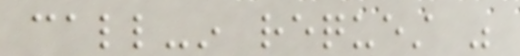call-in request was
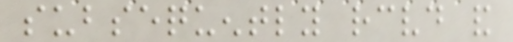subsequently received and
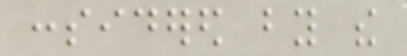considered by the
